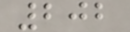202
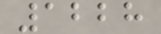1228
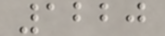1220
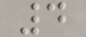4
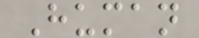Human
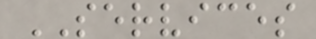SERVICES
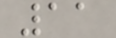11
